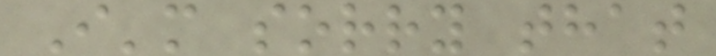I'm sorry that
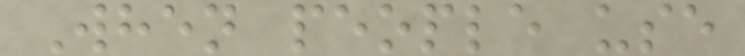When people use
